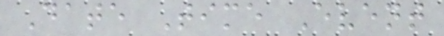Date Time Event
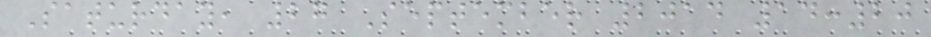Saturday, 27 September 2014 14:20
